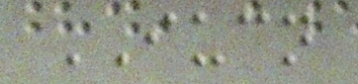IUCN
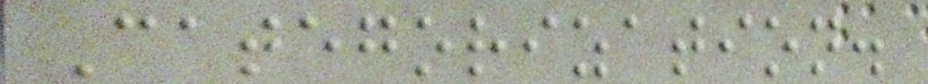Categorization.
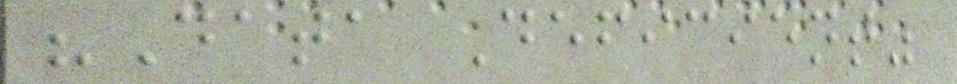"Data Deficient"
